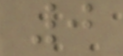0
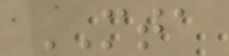MTA
